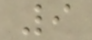9
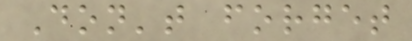Don't forget
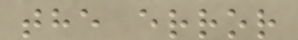the error
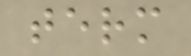term
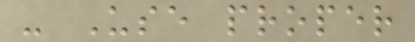- Use proper
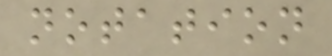notation
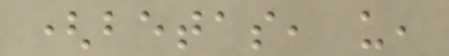(betas, u,
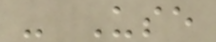- Use
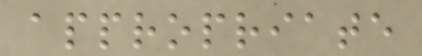appropriate
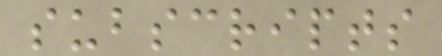subscripts
